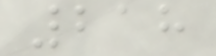218
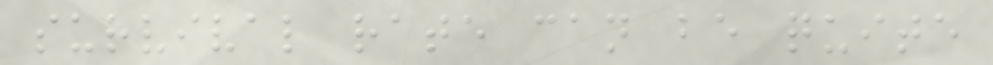survival rate can be quite
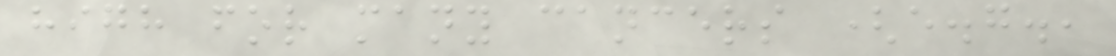high for many cancers (e.g.,
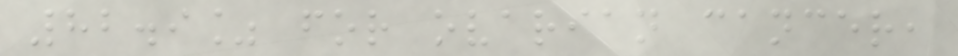82.9% for ovarian cancer,
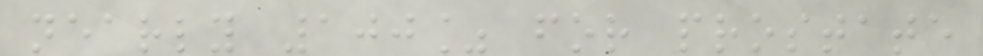nearly 100% for prostate
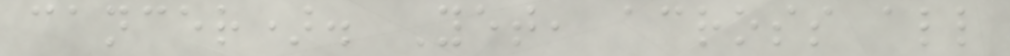cancer). Yet, across all
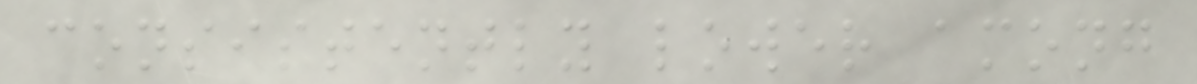consistently lower among
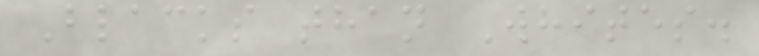Blacks than Whites.
